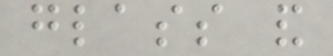glass and
